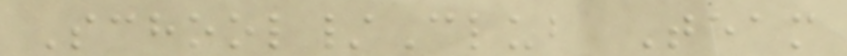School/Club Team
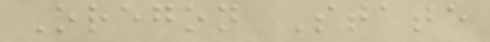Oregon State
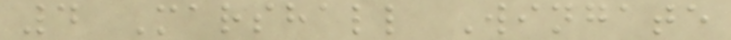4 Marshall Wingate
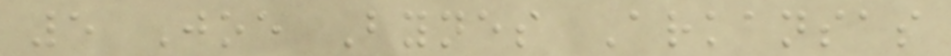5 Joe Bynes Arkansas
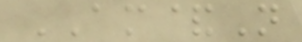AM&N
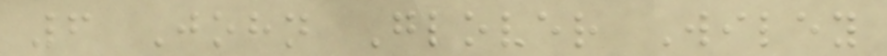6 John Glover Wiley
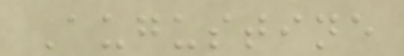Augustine
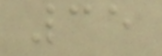35
